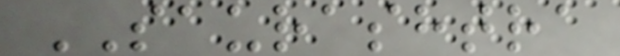SAURASHTRA
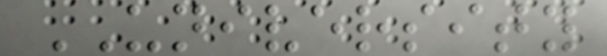UNIVERSITY
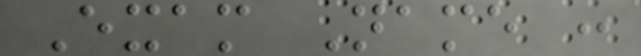Exam Name :
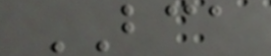BCA
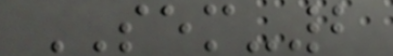SEM-2
